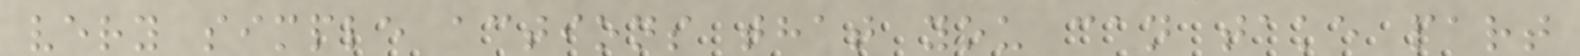very simple actions that you can take part
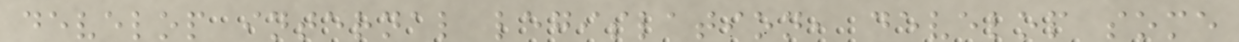develop internal legislation, develop some
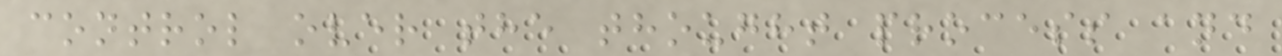control over the thought process and
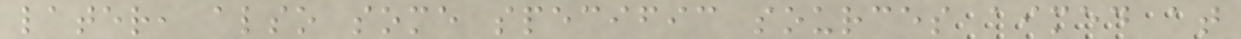later, also some specific sources aimed at
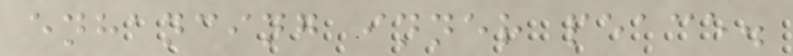enhancing inner peace.
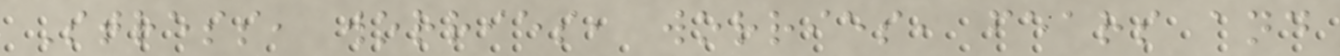Stress, worries, worries, fears and
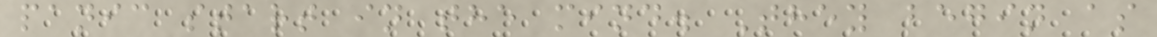panic start in the mind. They begin as
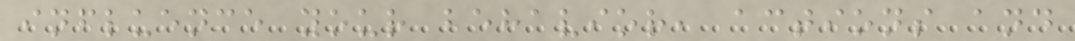influence your behavior, actions and
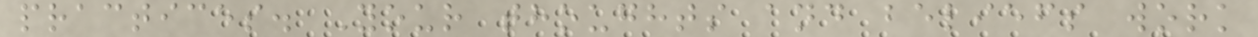practices. Your thoughts and beliefs work
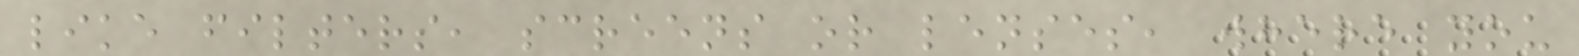like filters, screens or lenses, where you
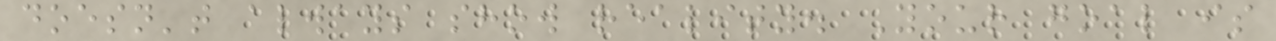doesn't always show reality. Your goal is
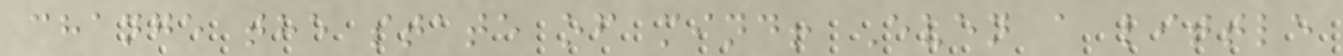change the state of mind! Even a little
